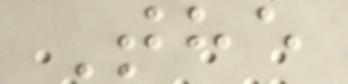The
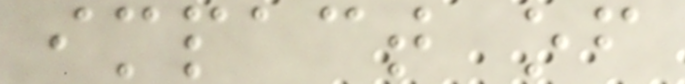impact of
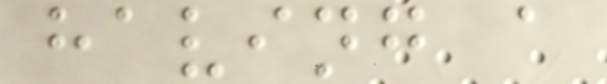having a
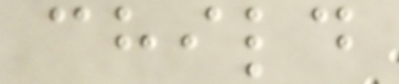child
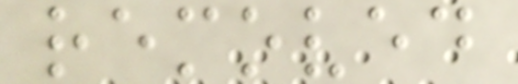removed
